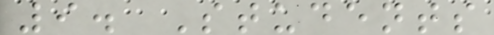9. Students
